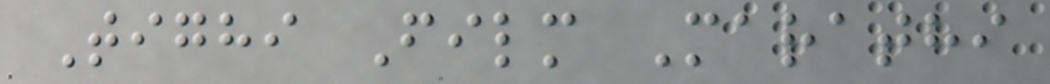Tighi Film Marathi
